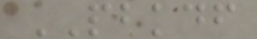PBKDF
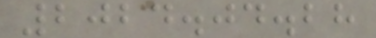2024.04.28
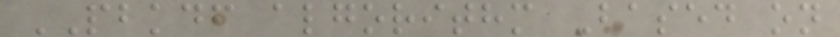PBKDF algorithm Based on
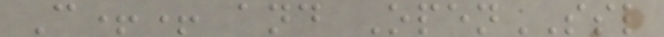C++ and OpenSSL
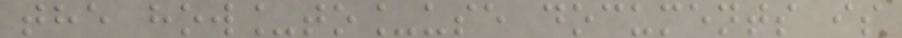the how_to_use documents is
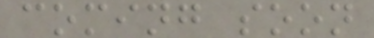coming soon
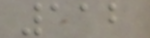112
